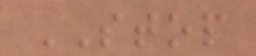STOP
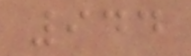944
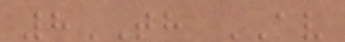8TH AV
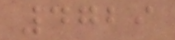4729
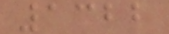1322
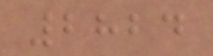2824
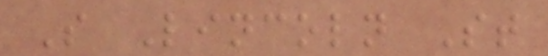S Lincoln St
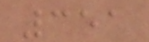351
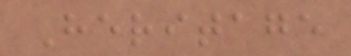Heritage
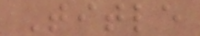Title
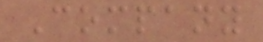Company
